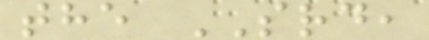the SRD,
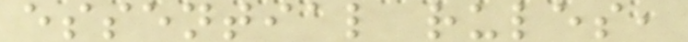essential rules,
